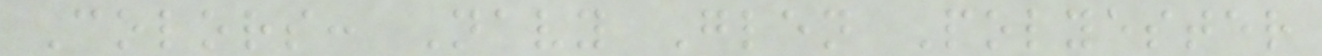Colors: Navy Glen Polyester
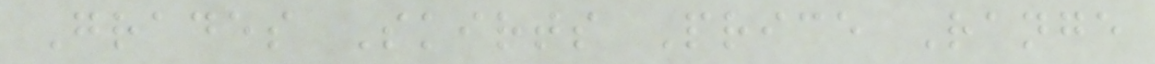Grades Skirts Price Range
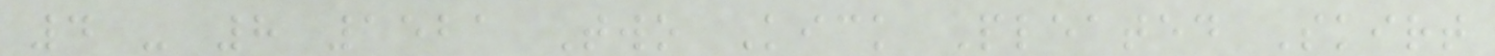4 - 8 1521 Two Kick Pleated Skirt
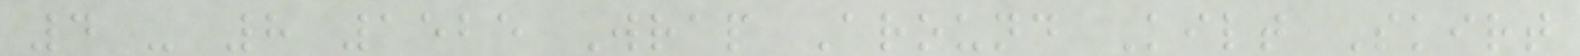4 - 8 1525 Wrap Around Kilt Skirt
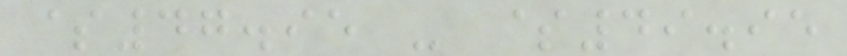$47.95 - $49.95
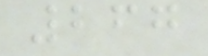267
